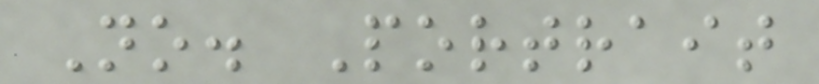No. Portrait
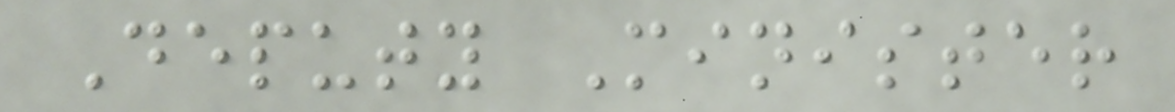Deputy Minister
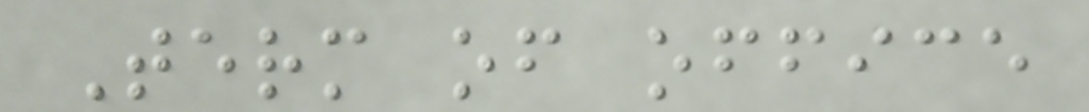Term of office
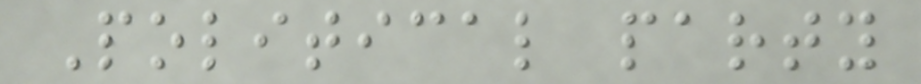Political party
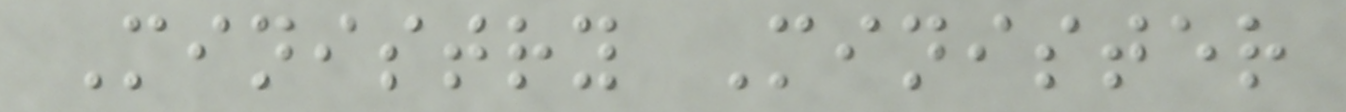Ministry Minister
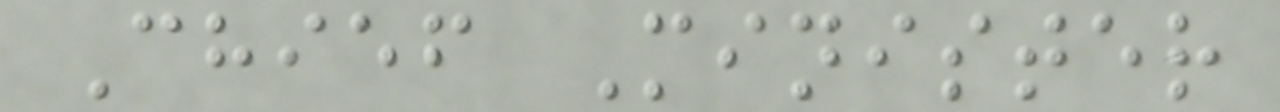Chief Minister
